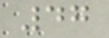47
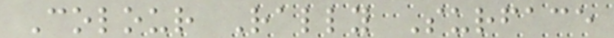Colour Rally Surface
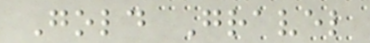Gold Gravel
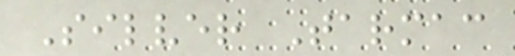Silver Tarmac
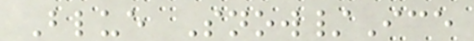Blue Snow/Ice
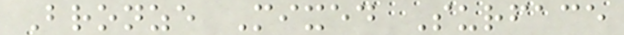Bronze Mixed Surface
